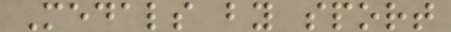Medals by sport
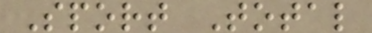Sport Total
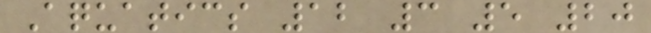Aquatics 12 3 5 20
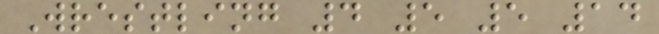Wrestling 4 5 5 14
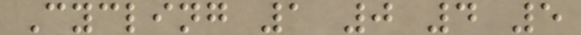Cycling 1 0 4 5
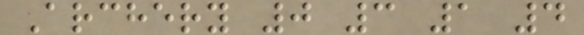Archery 0 3 1 4
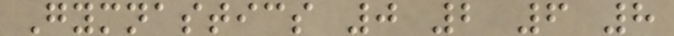Gymnastics 0 2 6 8
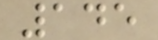145
